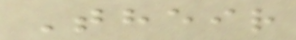Their
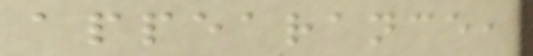appearance,
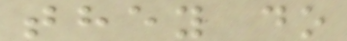they do
